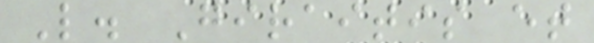L. Giraitis et
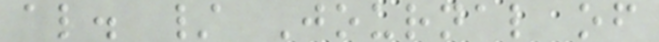al. / Journal of
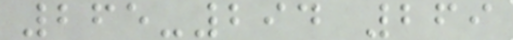265-294 269
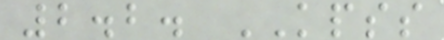2.2. KPSS
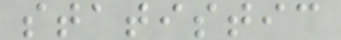statistic
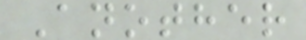Another
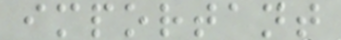important
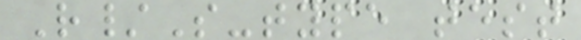R/S-type test
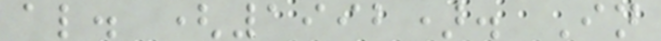al. (1992). In
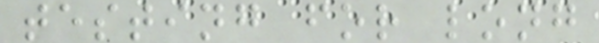testing for long
